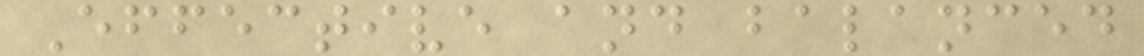Effective and balanced
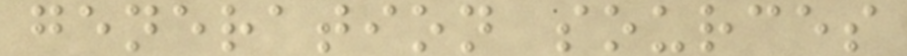generation sources
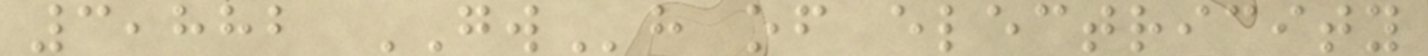3,882 GWh of electricity
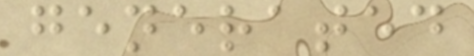generated
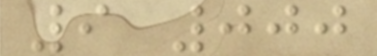9 000
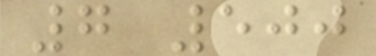7 500
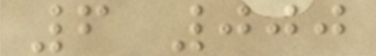6 000
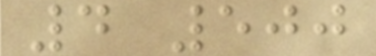4 500
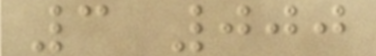3 000
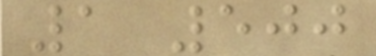1 500
